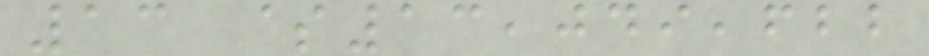13 $13,049,622
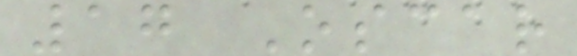17 Oscar
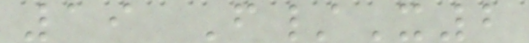19 F/X2
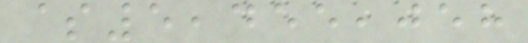$5,455,058
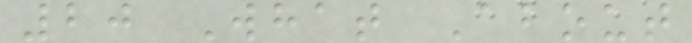20 What About
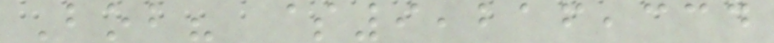Bob? $9,216,334
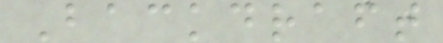Backdraft
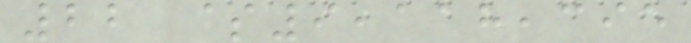22 $9,118,395
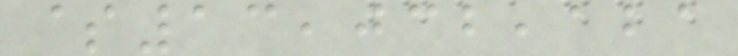$13,032,121
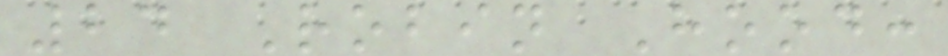24 Robin Hood:
